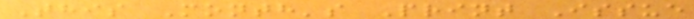This Month's Print Issue
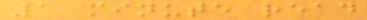1 minute read
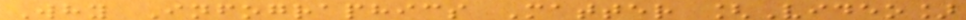Why Infographics Matter [Video]
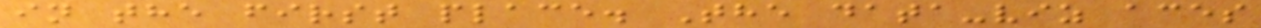in the first place. The data-viz aces
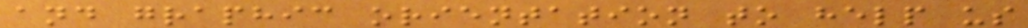and graphic orientation to help us
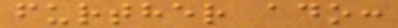further ado:
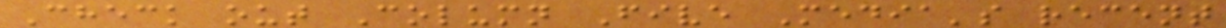Check out Column Five Media's recent
